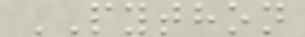PYTHON
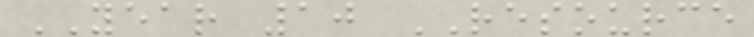YEAR 10 RESOURCE
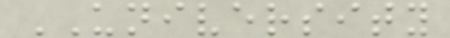UNIVERSITY
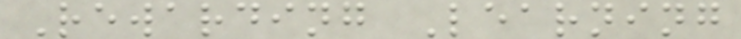Rewarding Learning
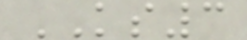KS3
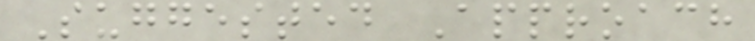Suggested Approach
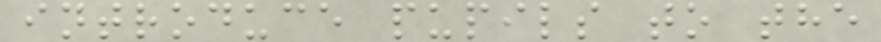introduce pupils to the
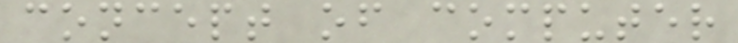concept of computer
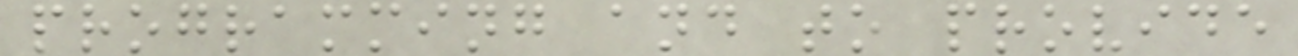programming and to provide
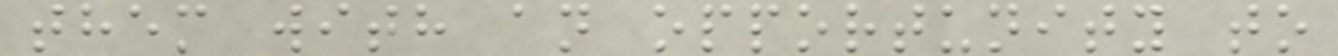them with an opportunity to
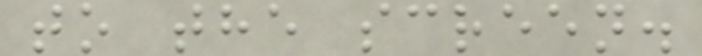to the screen.
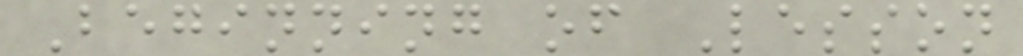Beginning of Lesson
